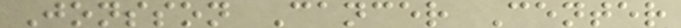Jonsson Cancer Center
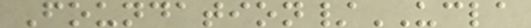Foundation/UCLA
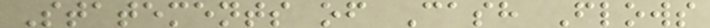Statements of Cash Flows
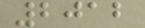2012
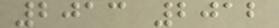2013 2012
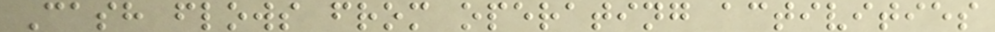Cash flows from operating activities
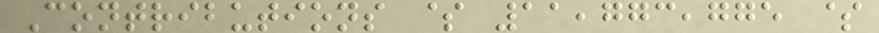Contributions $ 11,773,775 $
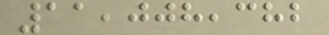11,008,382
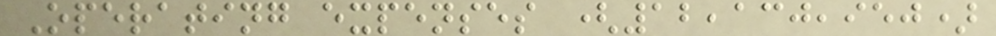Operating expenses (12,130,950)
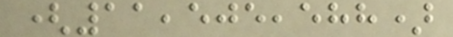(11,505,588)
